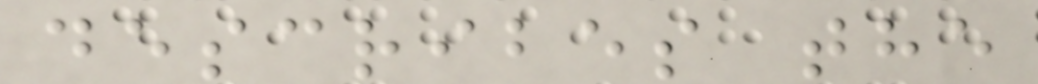describes the
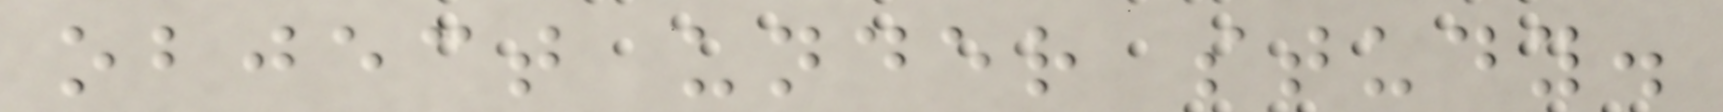object under study.
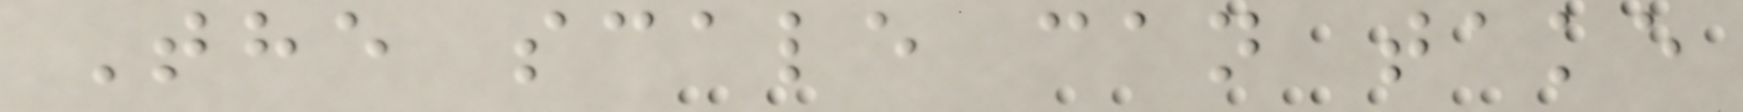The scale can take
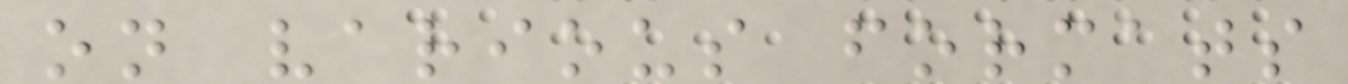on various formats
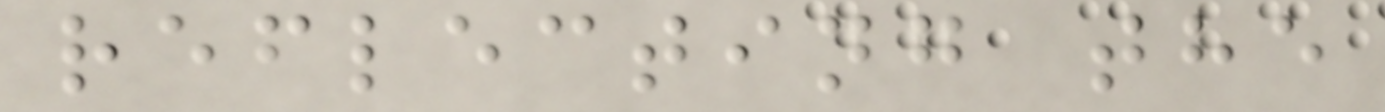reflecting the
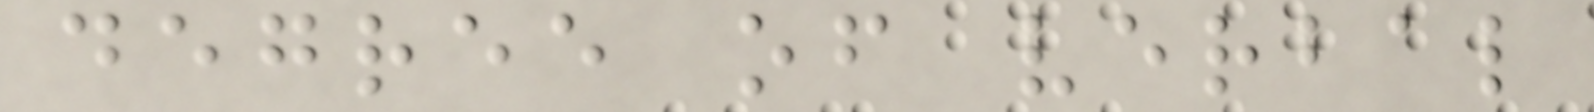degree of verbal
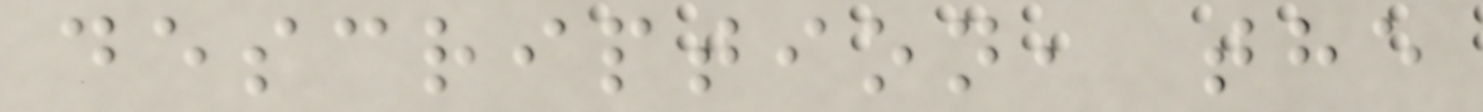description, the
